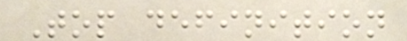Top definition
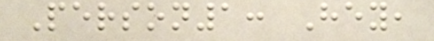Person1: Hey,
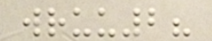wruu2?
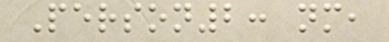Person2: nm,
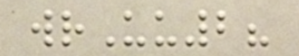wrUu2?
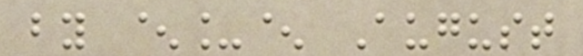by ^_^ August
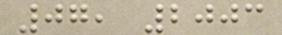07, 2003
